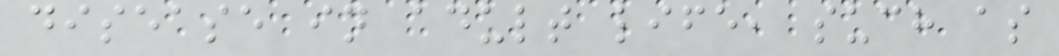disease in adult life, such as
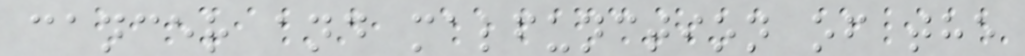cancer and malfunction of the
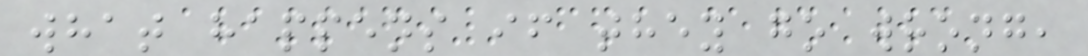what happens if they go wrong,
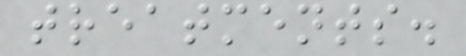treatments.
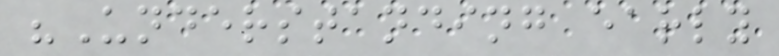"Understanding early
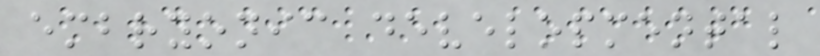embryonic developmental
